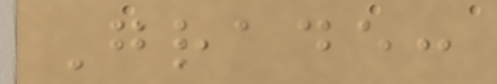Grade:
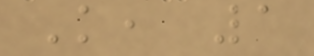K, 1
